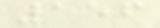156
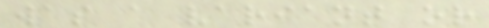was a variant or
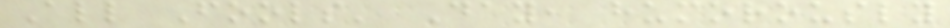All Fools' Day, humorously
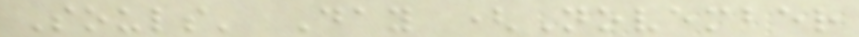Souls' Day (November
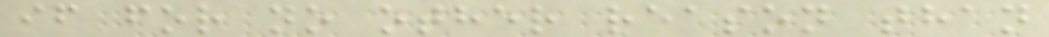if for no other reason than
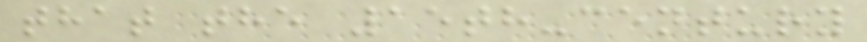that the 15th-century
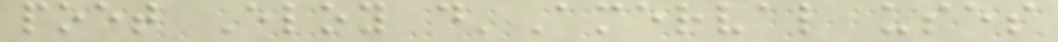poet Eloy d'Amerval uses
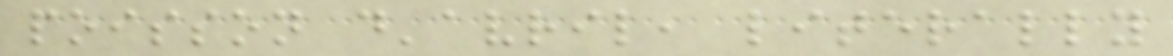poisson d'avril, literally
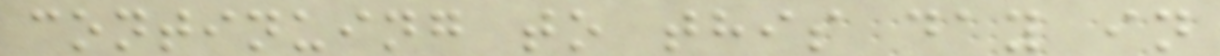continuing to this day in
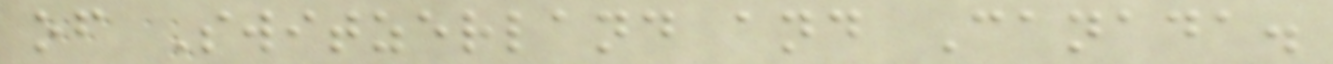of Switzerland and Canada.
